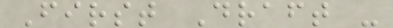First Draft -
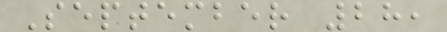September 28,
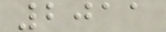2011
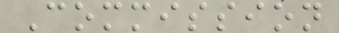Commission
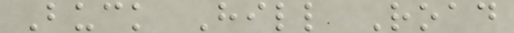Buck Hill Road
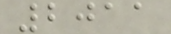2011
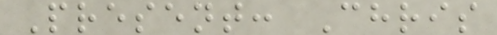Present: Chris
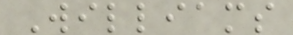Williams
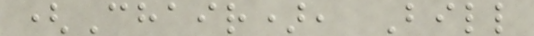(Chair), Bill
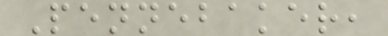Pennebaker,
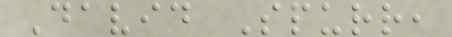David Spurr,
